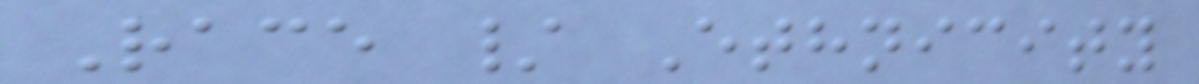Race / Ethnicity
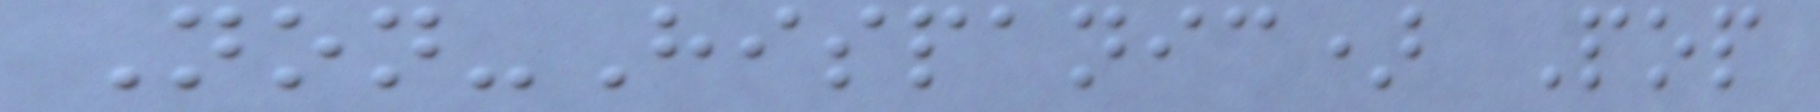Non-Hispanic) Pop
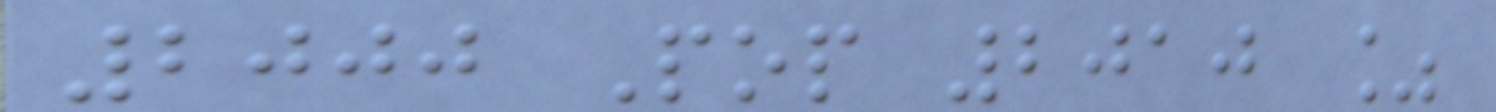2000 Pop 2010 %
